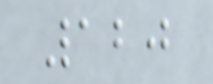120
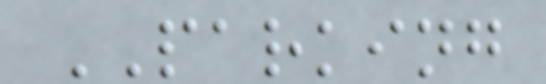PARKING
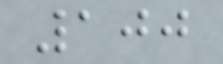100
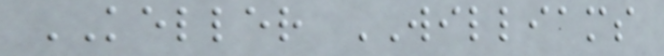KELLER WILLIAMS
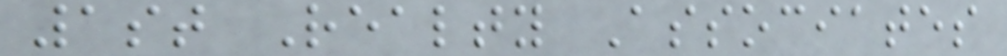1st Realty Associates
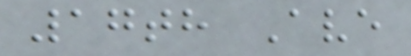17th Ave
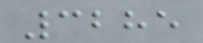3285
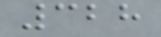328
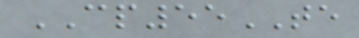CP55TE
